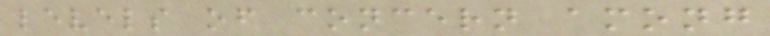levels of concern among
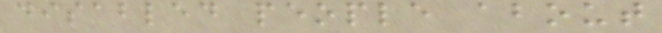disabled people about
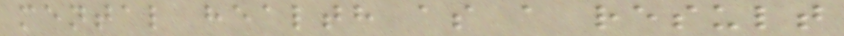mental health as a result
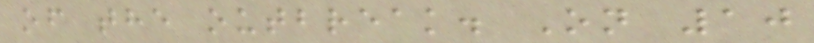of the outbreak. On 10
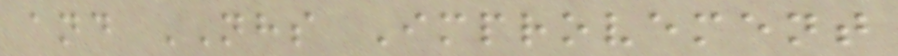and NHS Improvement
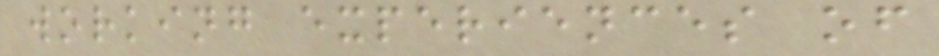working experiences of
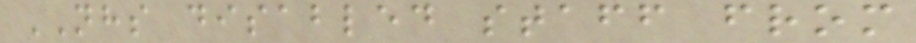NHS disabled staff from
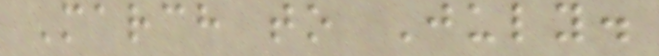March to July.
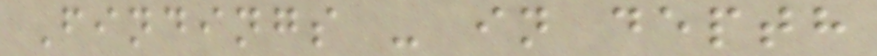Findings - in depth
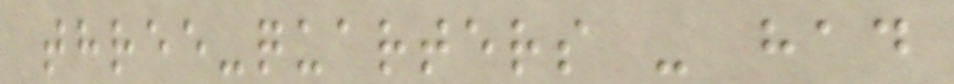three-quarters - had
